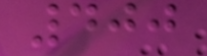400
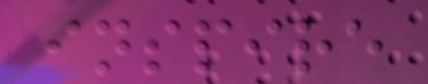inspire
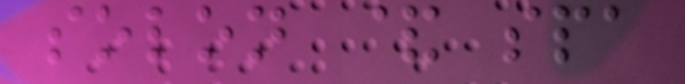solon & spa
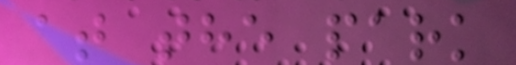at the park
